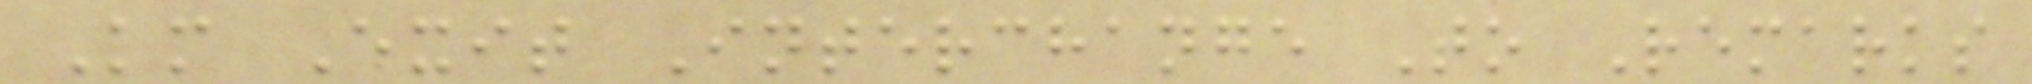Km Exit Interchange To Remarks
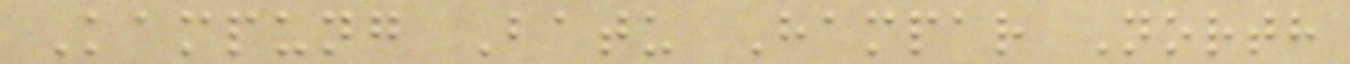Kampung Batu Hampar North
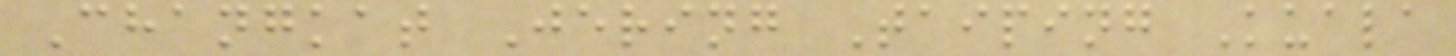Changkat Jering Taiping Kuala
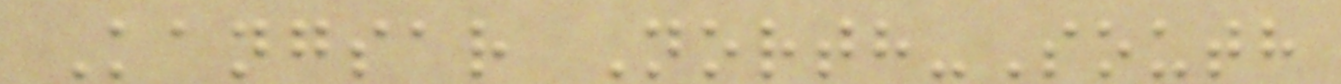Kangsar North-South
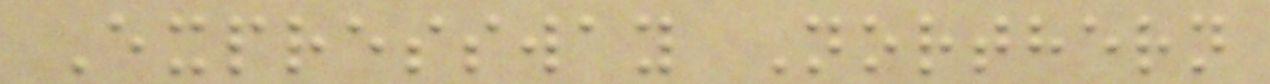Expressway Northern
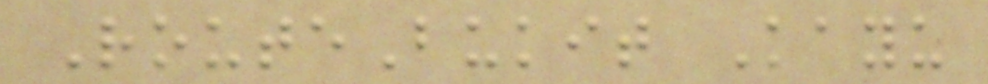RouteBukit Kayu
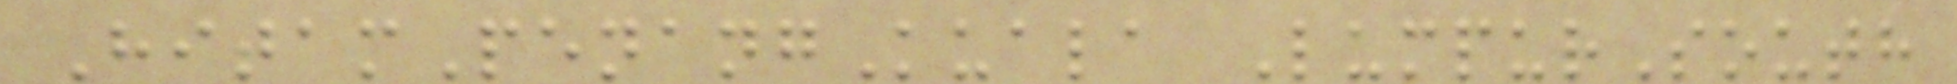HitamPenangKuala LumpurSouth
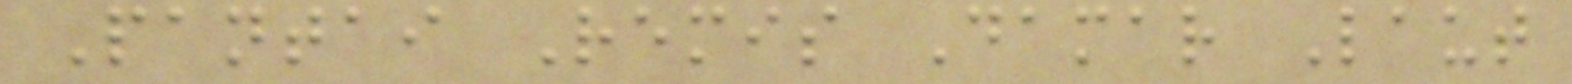Pantai Remis Damar Laut
